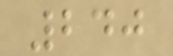240
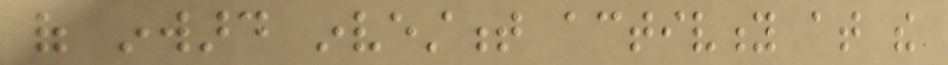of inward investment activity at the
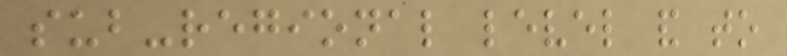sub-regional level and to
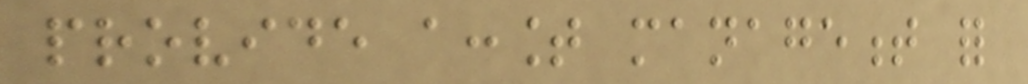provide account management for
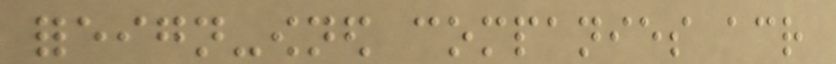foreign-owned companies across
